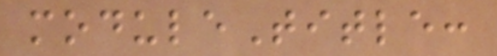moduleTitle:
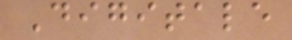Digitale
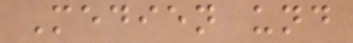Medien und
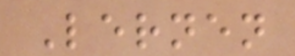Lernen
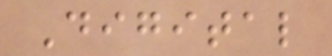Digital
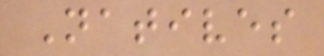Natives
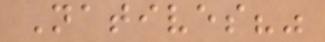Natives?"
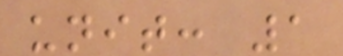unit: 1
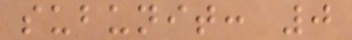subunit: 0
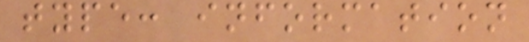type: information
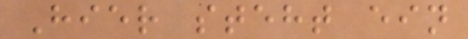Hier steht ein
